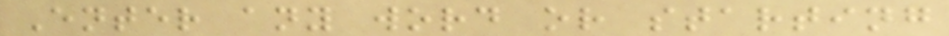Enter any word or starting
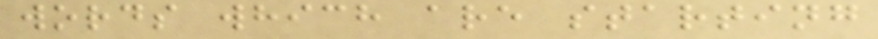words which are starting
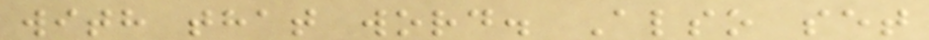with that word. Also set
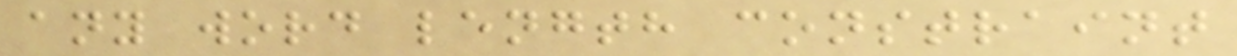any word length constraint
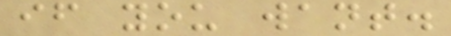if you want.
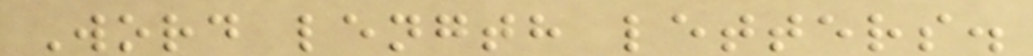Word length letters.
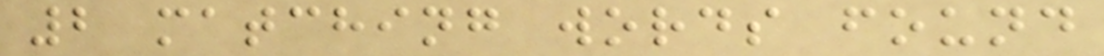2 matching words found
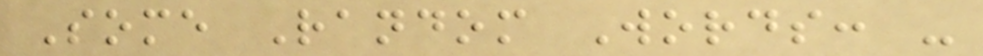Some Random Words: -
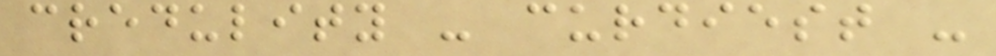credulity - curdiest -
